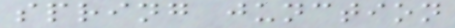spring junction
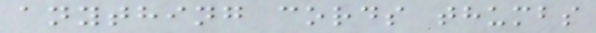anything cords thumbs
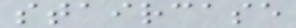staircase
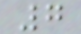7
